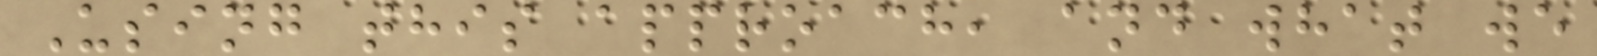Using this approach, and what we
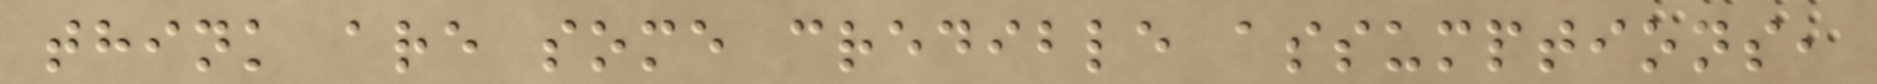think are some credible assumptions,
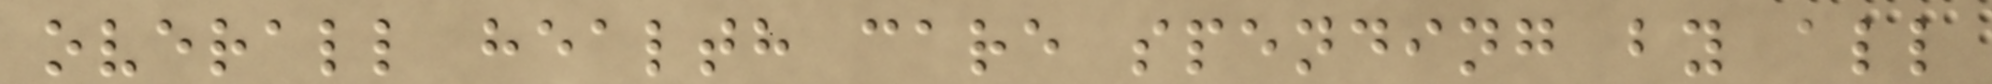overall health care spending by all
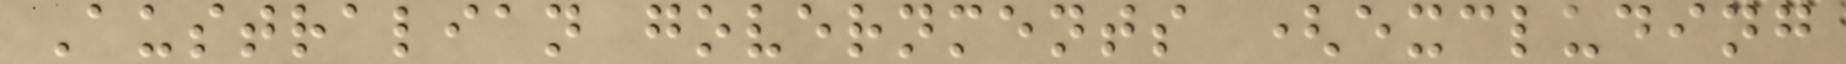Australian governments (excluding
